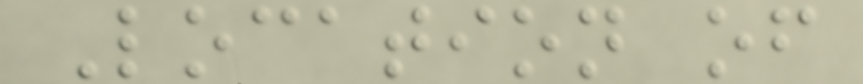Location of
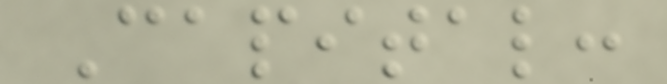Capital:
